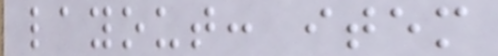layout: item
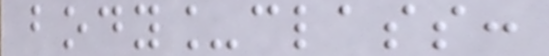body_class:
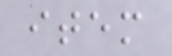item
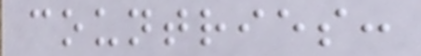countries:
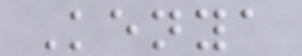Kenya
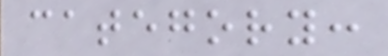category:
